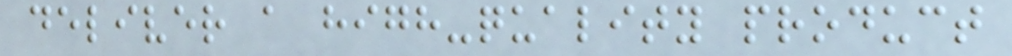deliver a high-quality product
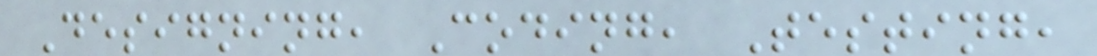Designing, Coding, Testing,
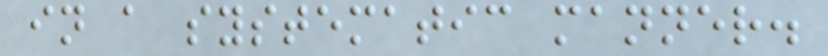in a systematic manner.
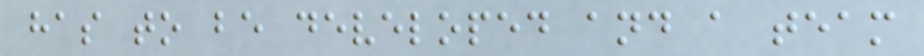has to be developed and a team
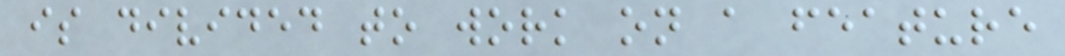is divided to work on a feature
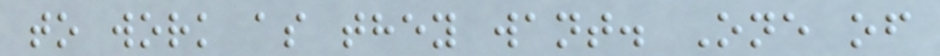to work as they want. One of
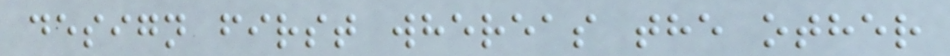design first whereas the other
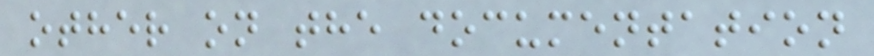other on the documentation
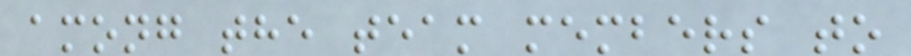among the team members to
